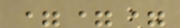===
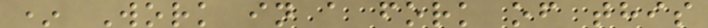* Work in a fork of this
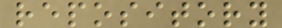repository
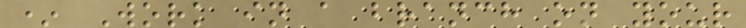* Work in a branch on your
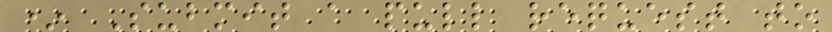* Submit a pull request to
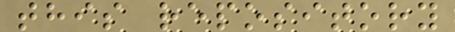this repository
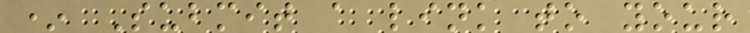* Submit a link to your
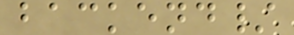backend/
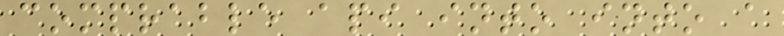comprable api into into a
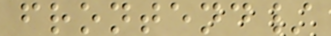frontend/
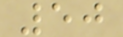50
